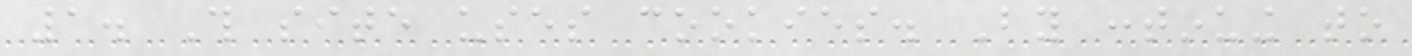1. This site uses cookies. By continuing to
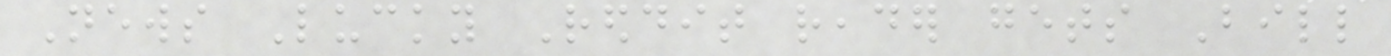News Lucky Reddit reader gets Bill
